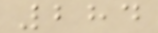284
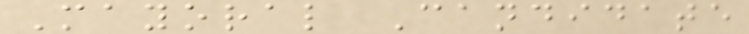Mayoral Candidate
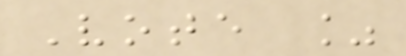Vote %
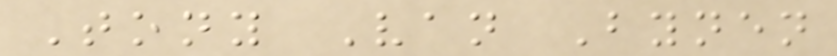Tony Van Bynen
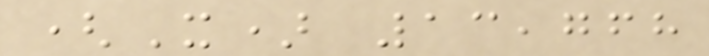(X) 13,768
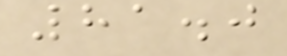81.0
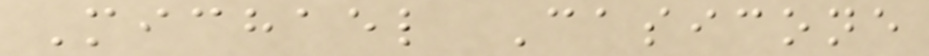Michael Casicone
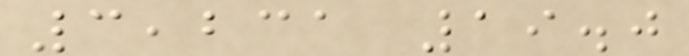3,231 19.0
